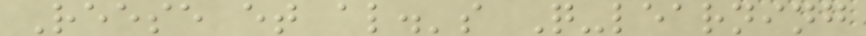Reese et al.'s Q-learning
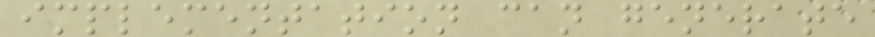implementation can generate
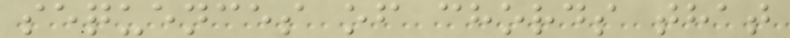sequences of chords that
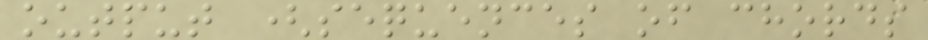output (sequences of chords
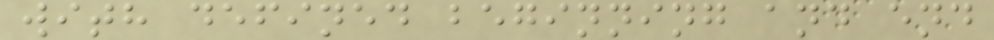with defined beginning and end
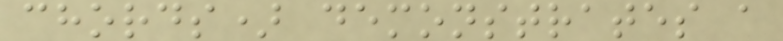chords) demonstrates a
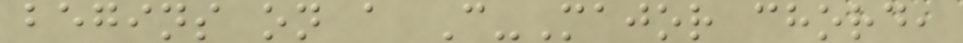begins on a C-Major chord,
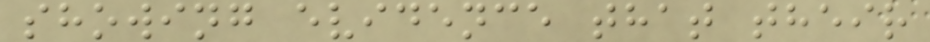showing evidence that their
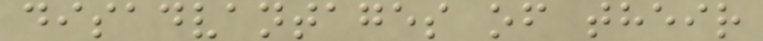disadvantages of their
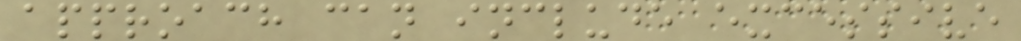approach can include excessive
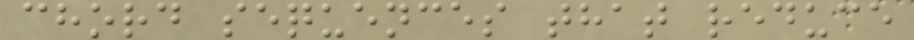chord sequences that reduce
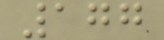177
